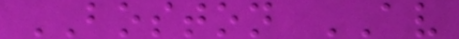BOSTON AV
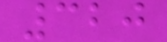320
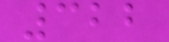322
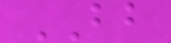BB
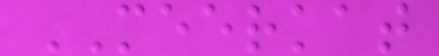MEERKAT
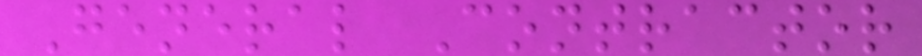General Contractor
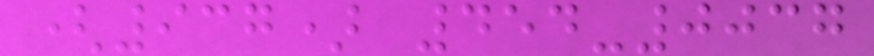(937) 454-0037
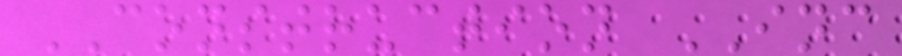CONSTRUCTION INC
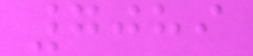7089
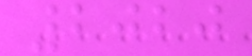2020
